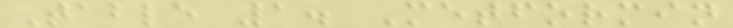Table 1. Metformin
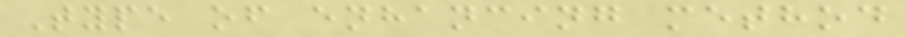Type of enhancing method
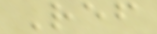Ref
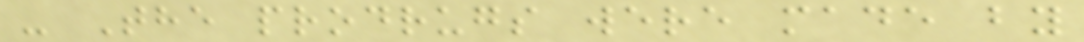- The prodrugs were made by
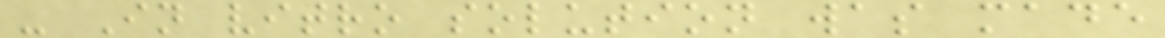- In vitro solution was made
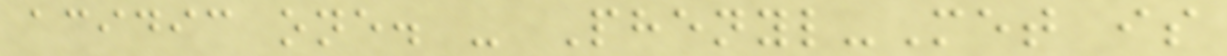acidic one. - Phenyl-Met is
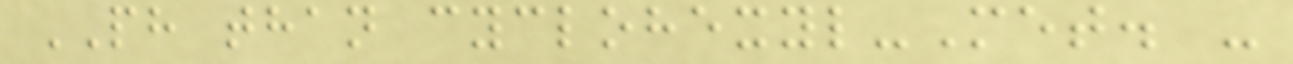PH than cyclohexyl-Met. -
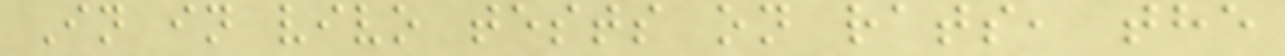In in vivo tests on rats, the
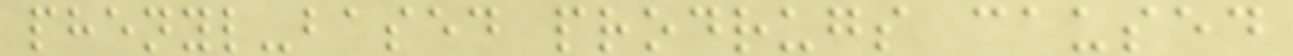phenyl-based prodrugs caused
